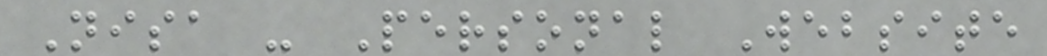Nisa - Personal Website
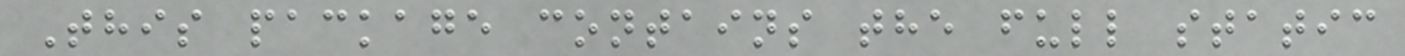This package contains the full static
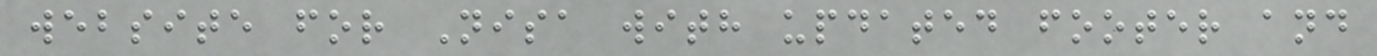website for Nisa with updated footer and
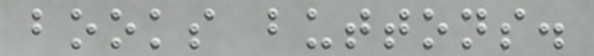books buttons.
